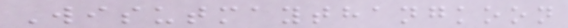Wisutmaythangkoon
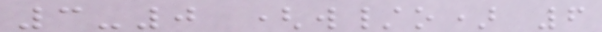3-0 (w/o) 6
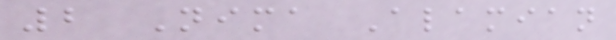2 Nima Alamian
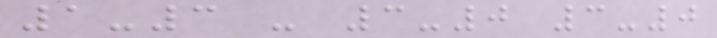1-3 - 3-0 3-0
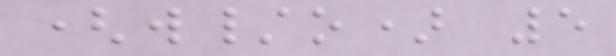(w/o) 5
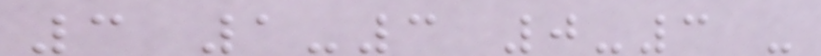3 1-3 0-3 -
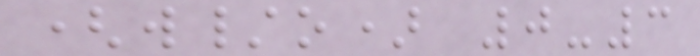(w/o) 0-3
